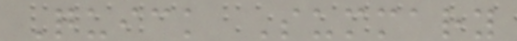Quick Summary
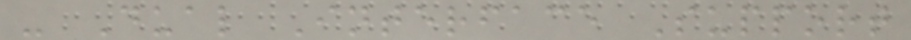- Dual Interface Support
